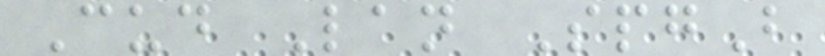Cud Lan SpgB
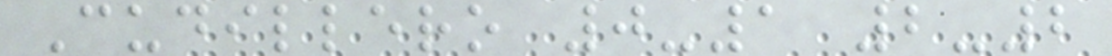Cudillero 0-1 2-2
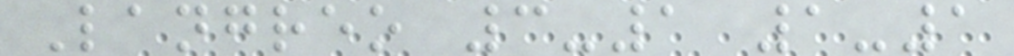Langreo 3-1 1-1
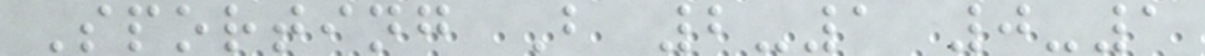Sporting B 2-1 0-1
